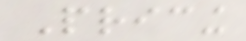Pricing
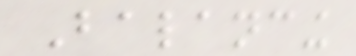Balancing
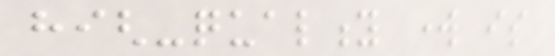high-quality work is
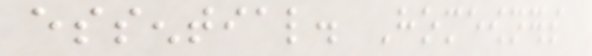essential. Homeowners
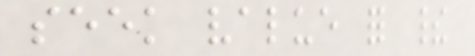seek value for their
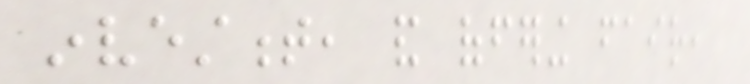investment, and offering fair,
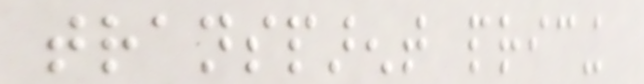transparent pricing
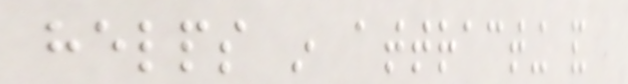helps in attracting and
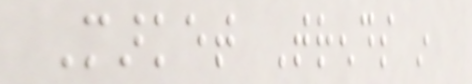Market Trends in
